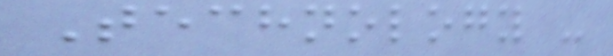Technology -
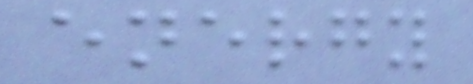energy
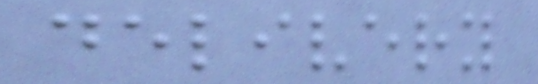delivery
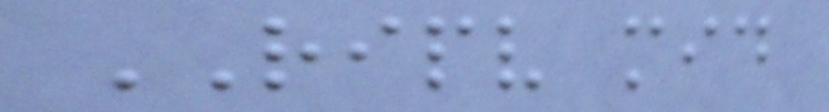RIPV mid
